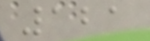121
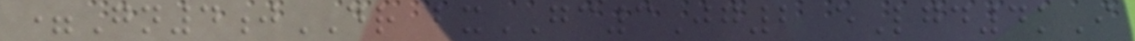=Gn4jDR bxGC3Jg2 eLgd4kI
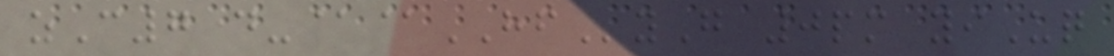zC7 d-@@HFyG 0pm yiUq
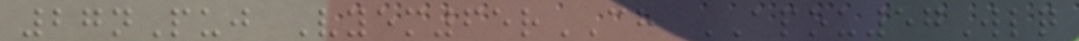27nPuj Vyem65rCH APOU57Wlq
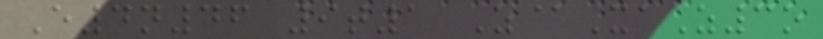E4n46 9t1 Z@XaZ3o
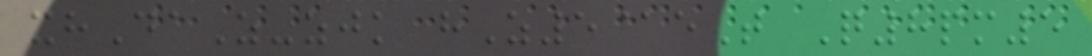xhDaZ-zjk hZ5@eT Q8pm5
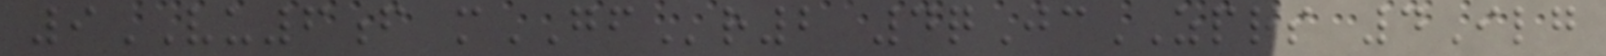9VU6f mGFr2 4qJcZPRS 4Ilg
